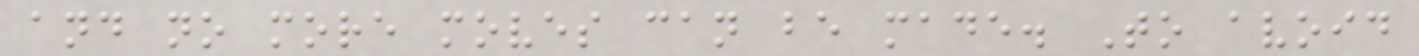and no more moves can be made. To avoid
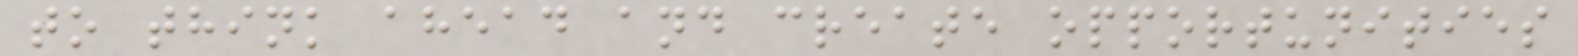to think ahead and create opportunities
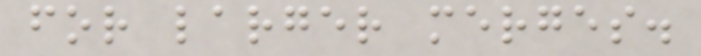for larger merges.
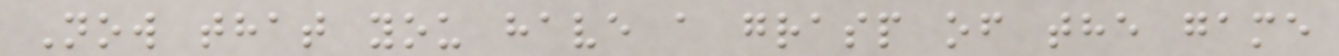Now that you have a grasp of the game
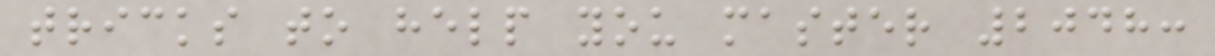tricks to help you master 2048:
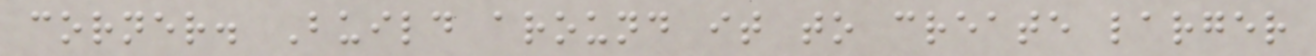corner. Build around it to create larger
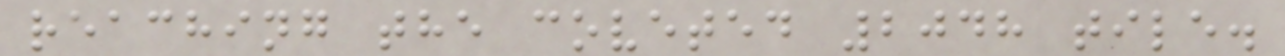reaching the coveted 2048 tile.
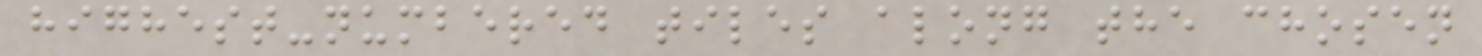highest-numbered tiles along the chosen
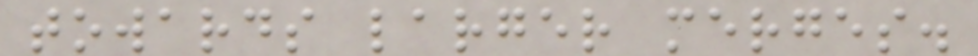towards larger merges.
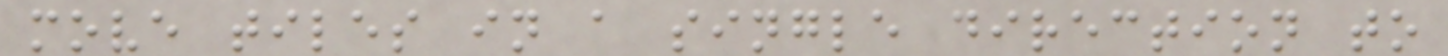move tiles in a single direction to
